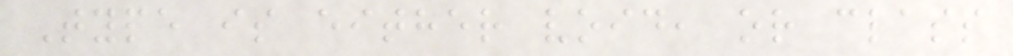Type is either void, or class
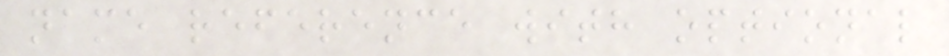name reference with optional
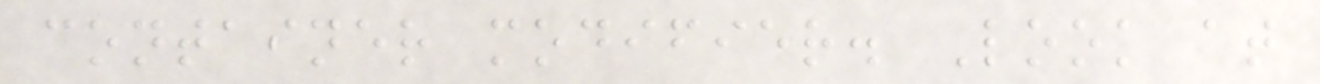container modifier. Look at
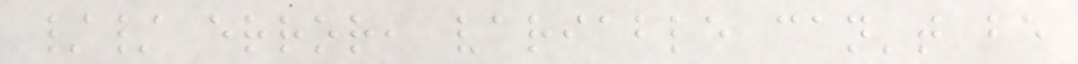// error, variable can't be
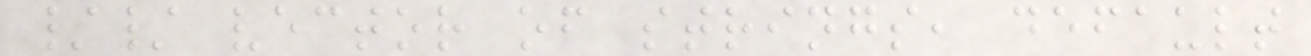// vector of strings, default
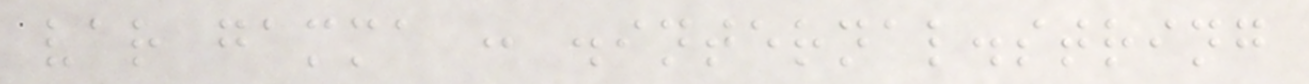var gamma : .internal.string
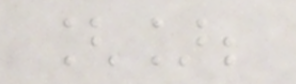[];
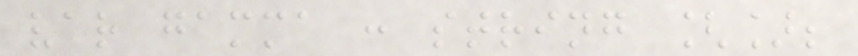var gamma : string [];
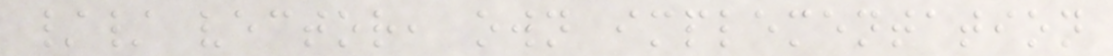// vector, own implementation
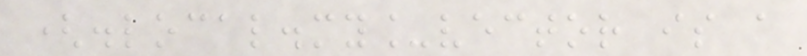(.local.my_vector is a
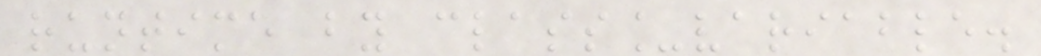runtime by class_variable.
